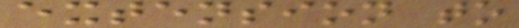extension to
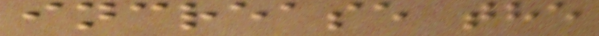increase the
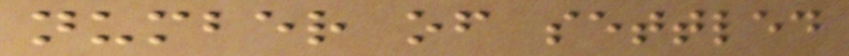number of settled
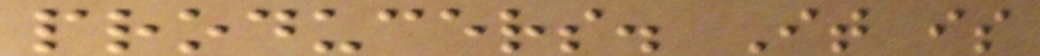producers. It is
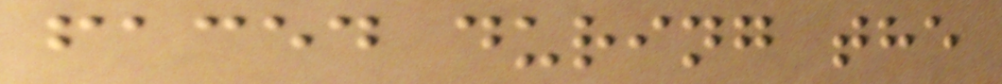faced during the
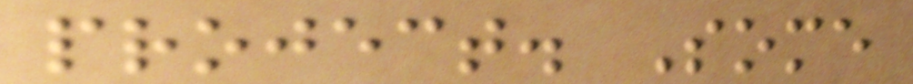project. Some
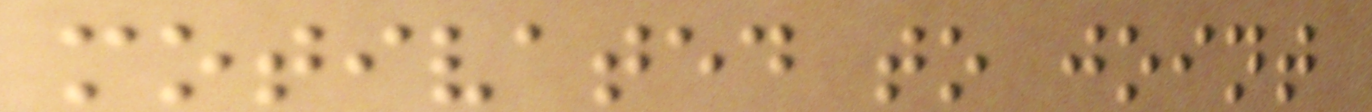motivated to joint
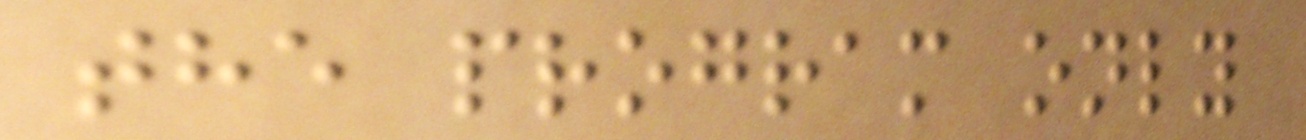the program only
